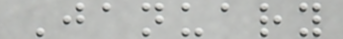January
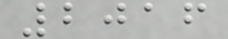2016
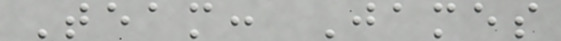Team: James
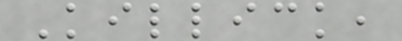Killick,
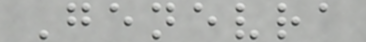Genevra
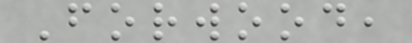Forwood,
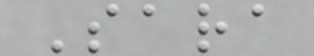Sara
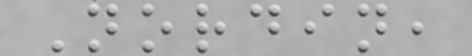Nordin,
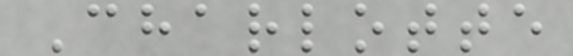Charlotte
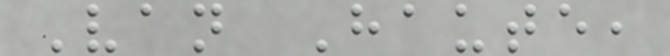Van Haute,
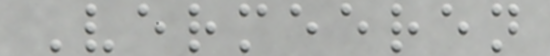Vermeeren
